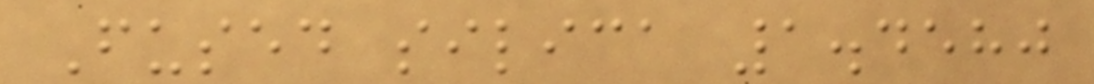Fused silica 1.4580
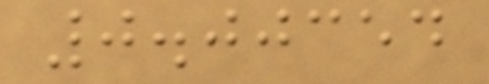0.00354
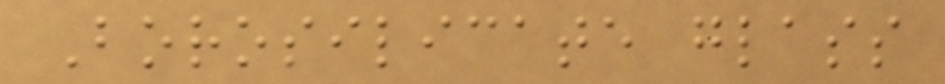Borosilicate glass
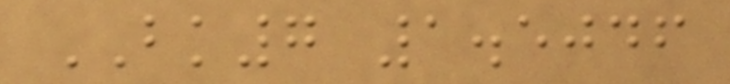BK7 1.5046
